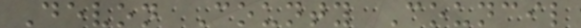Devon County Council
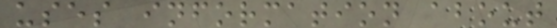uses information about
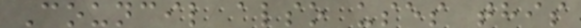Council also uses this
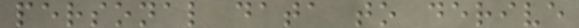personal data to derive
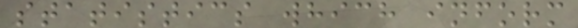statistics which inform
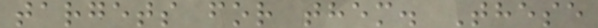targets for them. These
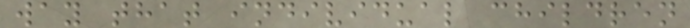way that individual children
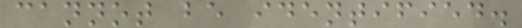cannot be identified.
